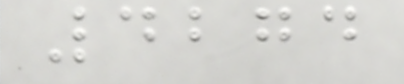4274
